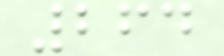264
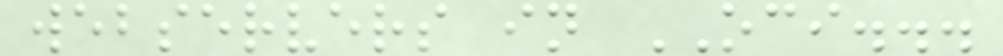webservers in OCI...
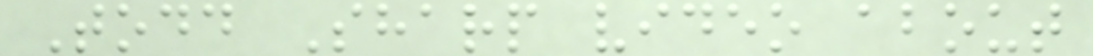Todd Sharp video about
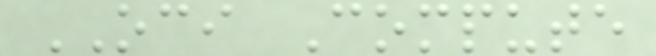OCI Compute
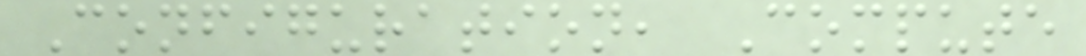Configuration, Compute
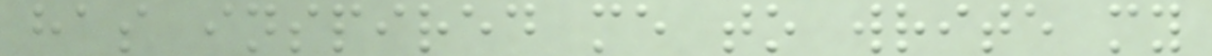has inspired me to write my
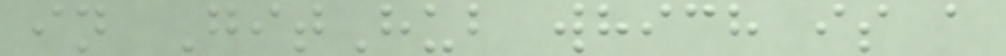in GitHub which is a
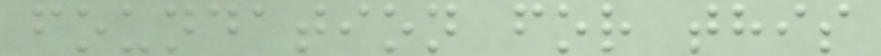foundation for this
